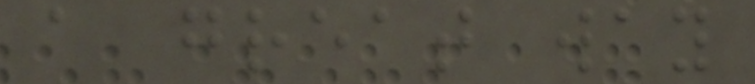a great way
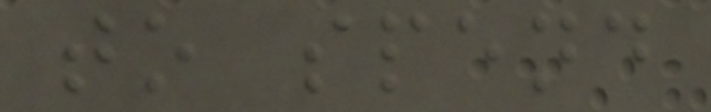to spend
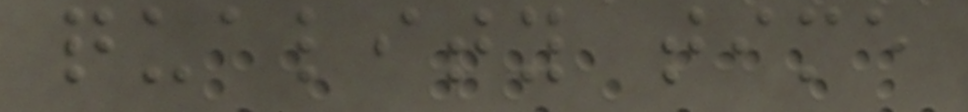quality time
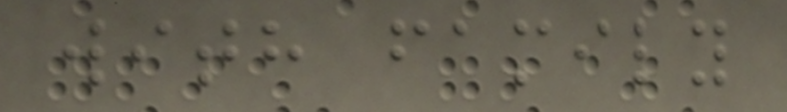with family
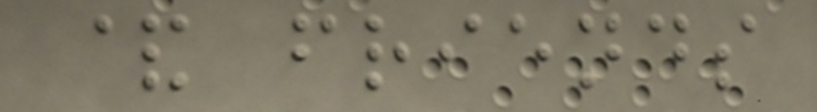& friends
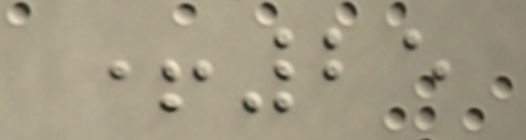+25
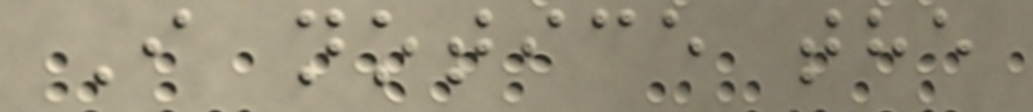I notice the
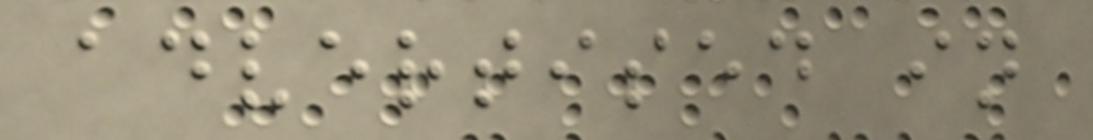advertised in
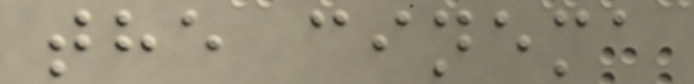the cinema
